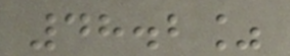48.2%
